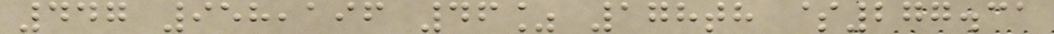447 958,196 46% 178th $277.31
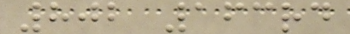802 163rd
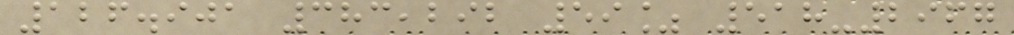126.901 383,292 59% 518-2967
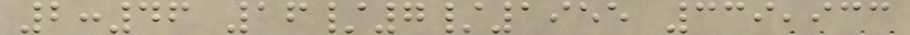2:46 16/7/1955 339,933
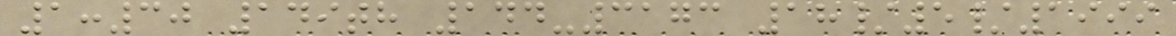1:30 149th 144-3173 18/5/1999
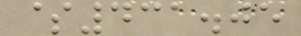$431.05
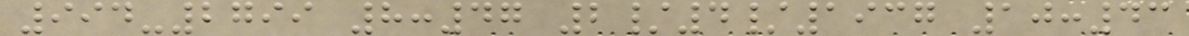994-2799 8:47 2/4/1937 10:43
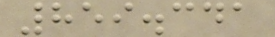859.341
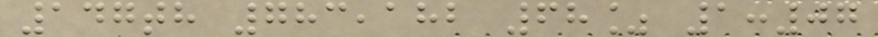147th 783,182 68% 1:07
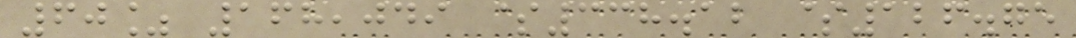60% 168,049 $338.12 $126.75
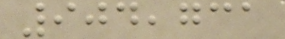904,731
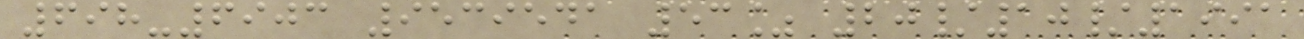698-6903 9539541 53% 20/10/1991
